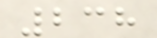238
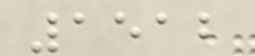1512
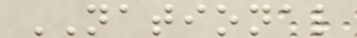NATIONAL
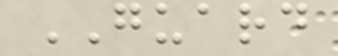GUARD
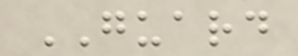GUARD
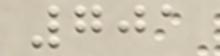701
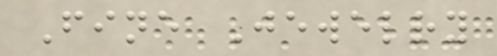Fine Jewelry
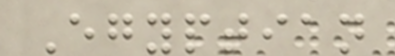Egyptian
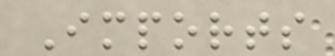Imports
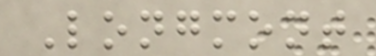Longmont
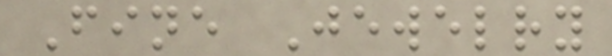Fine Jewelry
